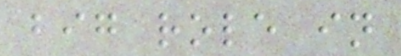big role in
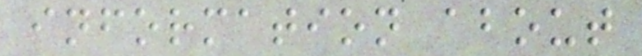information about
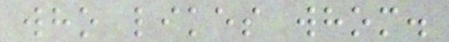who likes whom.
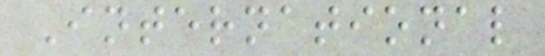International
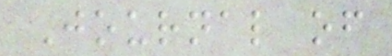Journal of
